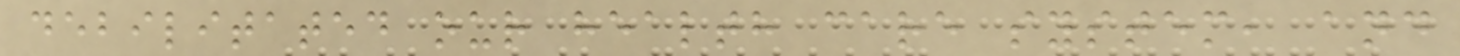debilitated our health care system, and
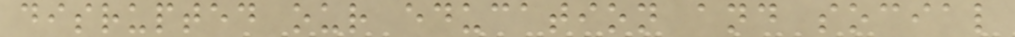disrupted our education and social
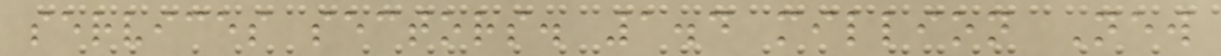services sectors. 1.4 million New
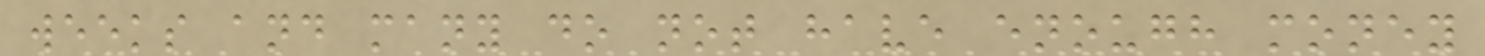weeks and many do not have enough money
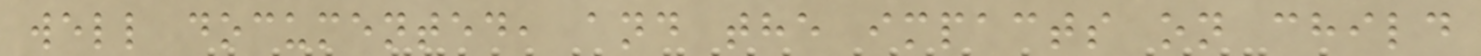well documented, and the impacts on child
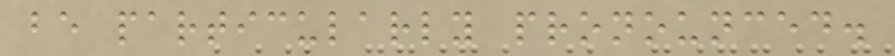be particularly pronounced.
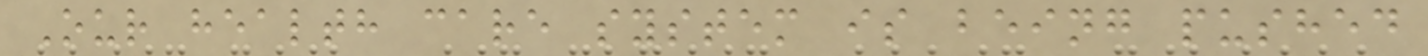Our health care system is being pushed
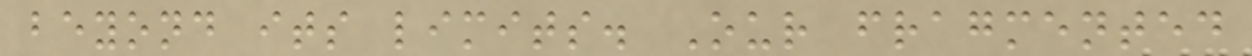beyond its limits. Our fragmented
